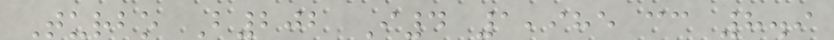Turbo B202 I4 1,985 cc 8.9
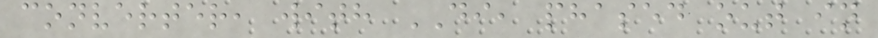converter, with DI, phased out in
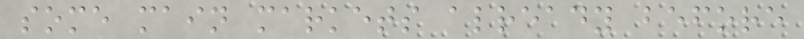some main markets already before
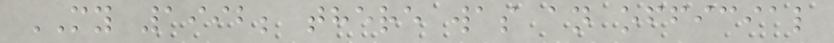MY 1992; there was an official
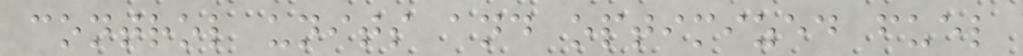control units and optimized fuel
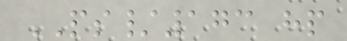PS/173 hp
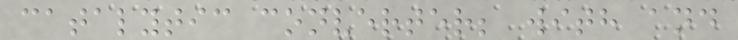catalytic converter; with and
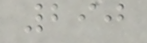290
